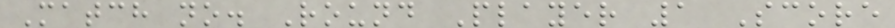Match no. Round Player 1 Score
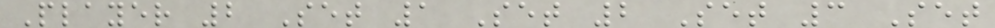Player 2 Set 1 Set 2 Set 3 Set
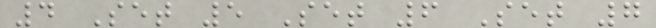4 Set 5 Set 6 Set 7
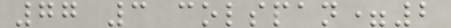77 3 colspan=2
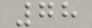78
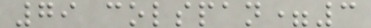79 colspan=3
